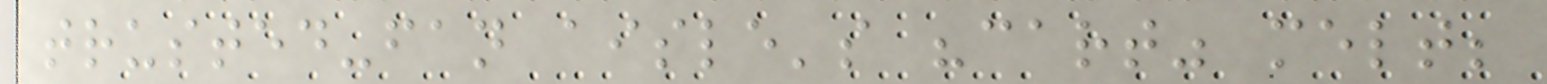trusted-fan aisle's "cart" melt;
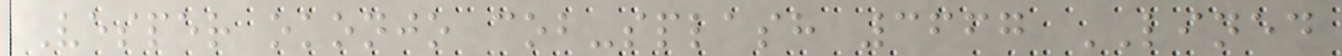Vesper okonjo cob-splash 3667 LINED
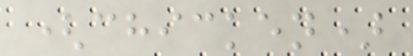(chicken)
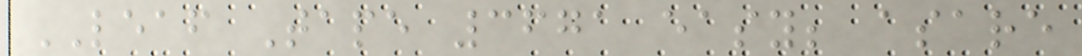LEAF Tape 3671 easy; asare
